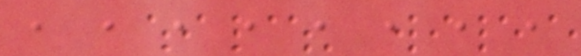, , , , , , , ,
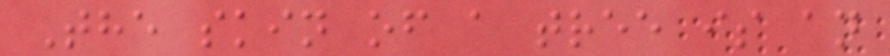The skin of a tree is an
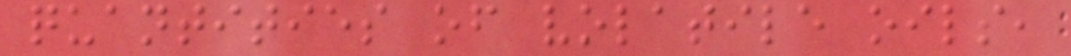quantities of volatile oils,
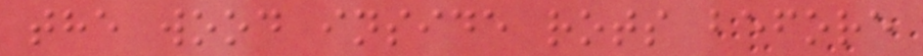the wood inside rots before
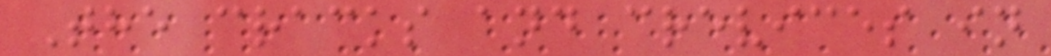The cracks and crevices in
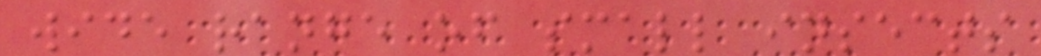wide range of small insects
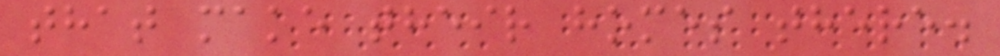that make their homes there.
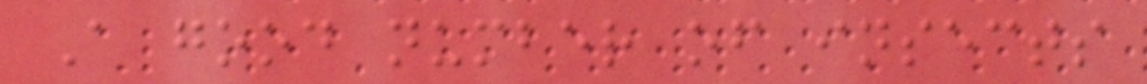A good number of insects
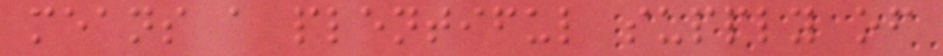means a plentiful supply of
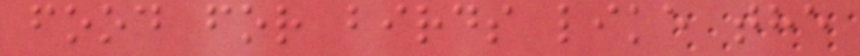food for birds like the
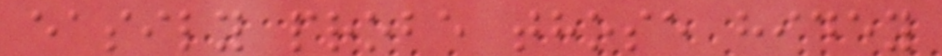easily probe those hidey
